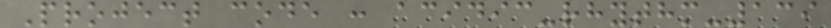Project code : acidic-rhythm-139
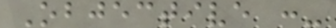Objective :-
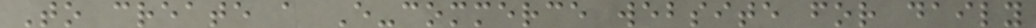To create a E-commerce website for daily
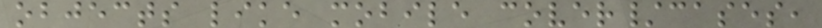objects like mobile cover/cases,
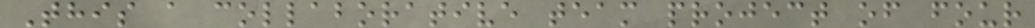This a collaborative team project of four
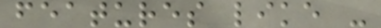features like -
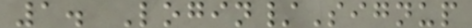1. Login/Signup
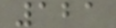121
